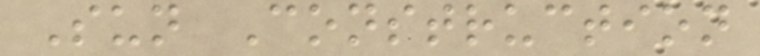Sun Construction
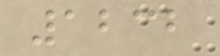1232
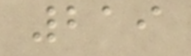219
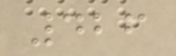426
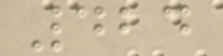424
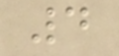4
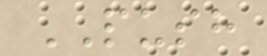PUSH
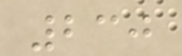230
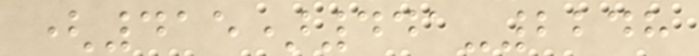(415)441-2248
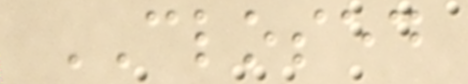CLOSED
